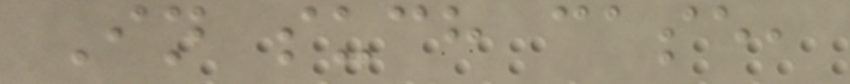In such case,
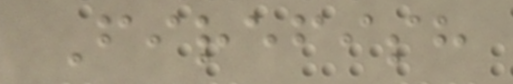Firefish
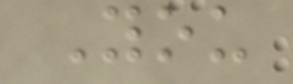You
